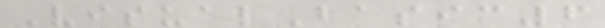VisualBasic6
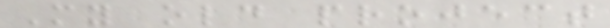My old project
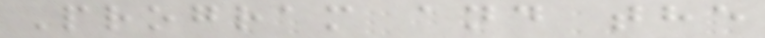Program and the
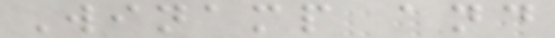Winamp and
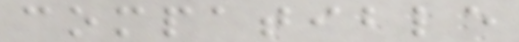compatible
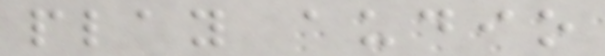play audio
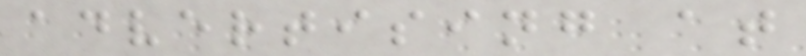advertising at
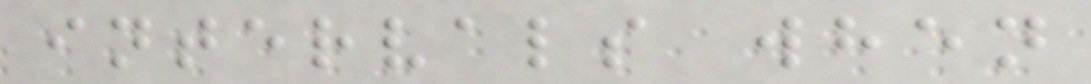intervals when
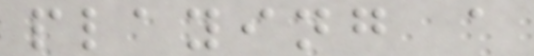playing a
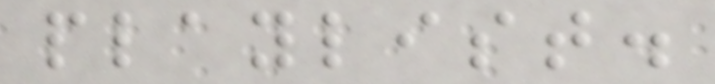playlist.
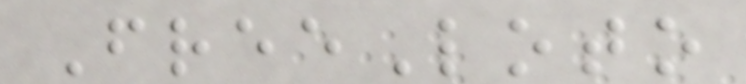FreeLoto
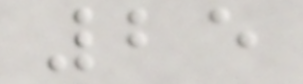25
